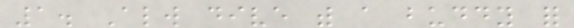1. Always dive with a buddy for
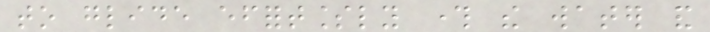to glide effortlessly through the water and
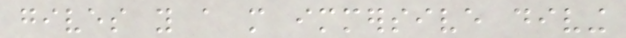gives you a more immersive diving
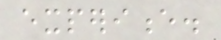experience.
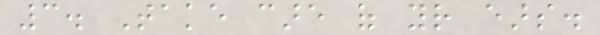3. Take care of your ears.
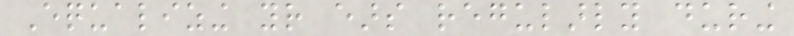Equalizing your ears regularly during
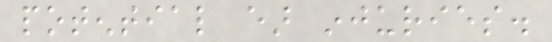potential ear injuries.
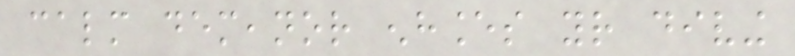calm demeanor enhances your diving
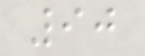90
